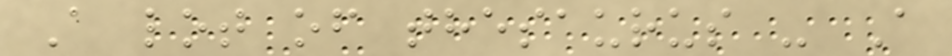A lot of thesaurus - A
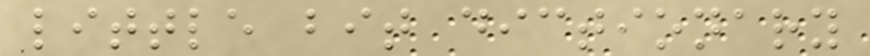little bit dictionary
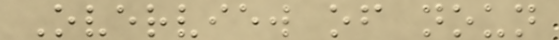Overview of noun
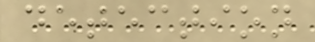detection
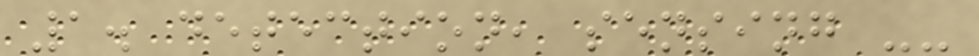1. detection, sensing --
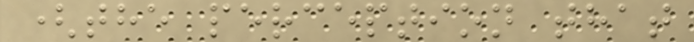(the perception that
